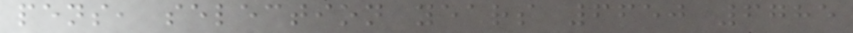pens, selection years 6650 6785
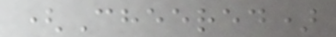(Cheered)
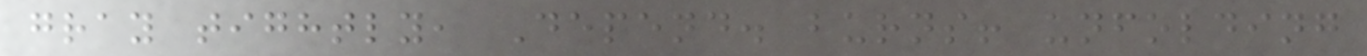gray tightly, Depend. burns! unfolding
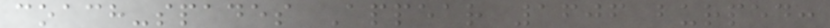coach-spades Appear 1606 burped:
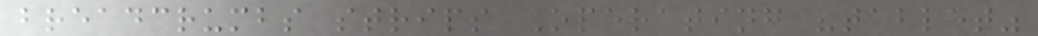breadcrumbs strips Operating "tablet"
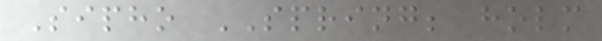Sipho SPRING; holm
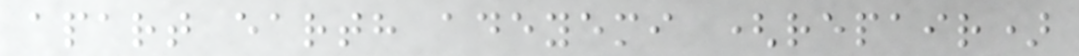apart earth adeyemi (repair)
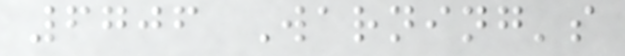6706 Warning's
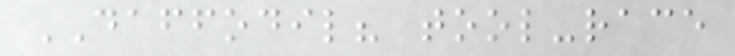DAFFODIL? tool-race
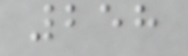258
